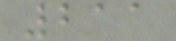211
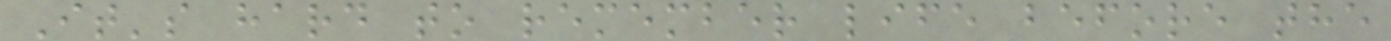It's hard to remember life before the
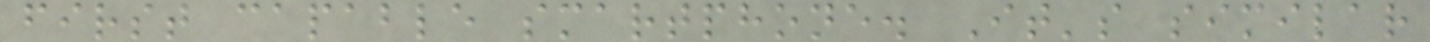first capable smartphone. It's similar
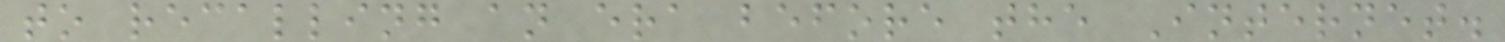to recalling an era before the Internet.
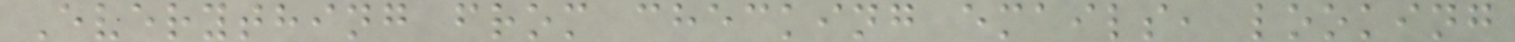Everything from checking emails, looking
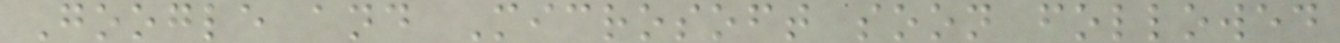Google and Microsoft soon followed
